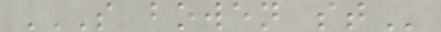S BOWEN ST
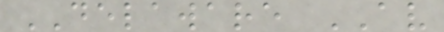DELAWARE AV
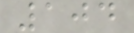104
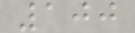100
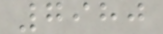7980
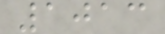1013
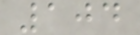104
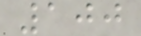100
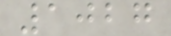1027
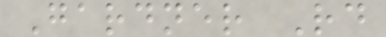Gardner Rd
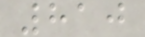810
